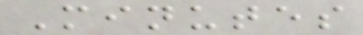Minutes
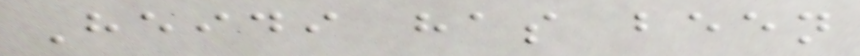Heidi has been
